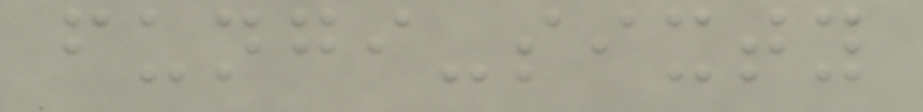fungi-sixty
